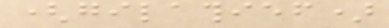(gilathief)
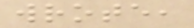wrote,
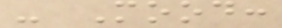- Mood:
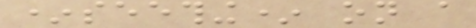*seething* on a
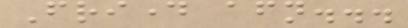Friday afternoon...
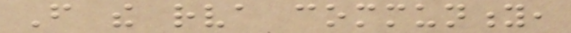From the rva community,
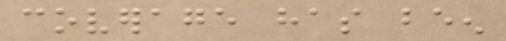coverage has been
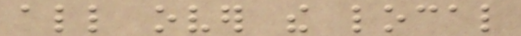all over the local
